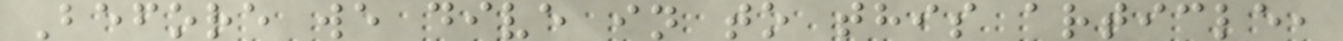Before we dive in to this article,
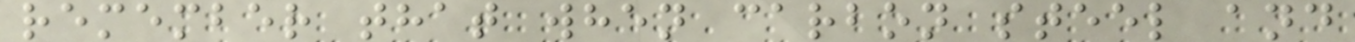remember that when carbon steel and
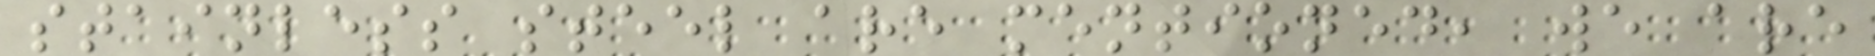stainless steel are mentioned, we are
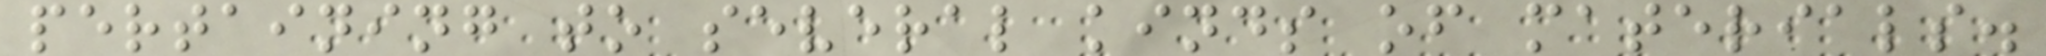pertaining to several kinds of materials.
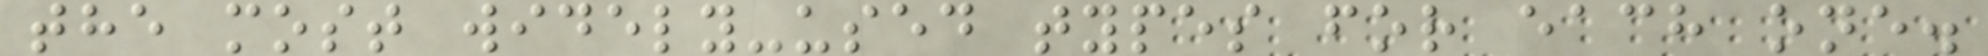the most widely-used types for each one.
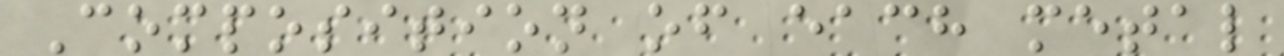Composition of each metal
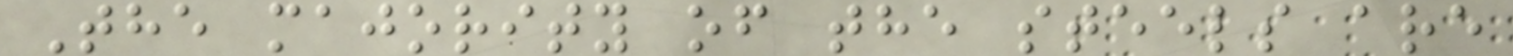The majority of the steels are
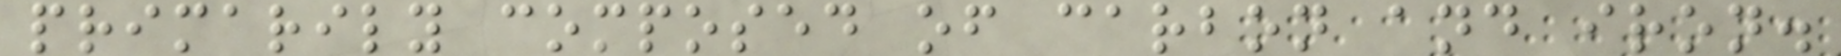primarily composed of carbon and iron.
